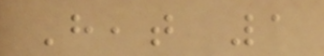Heat 1
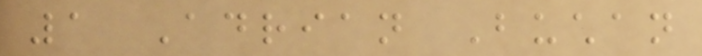1 Adrian Buchan
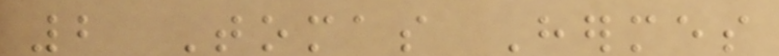2 Tomas Hermes
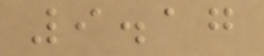9.17
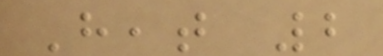Heat 2
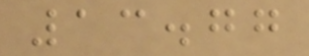13.77
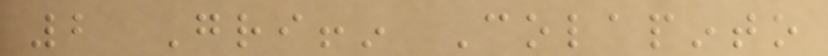2 Griffin Colapinto
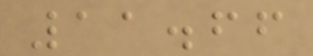11.66
